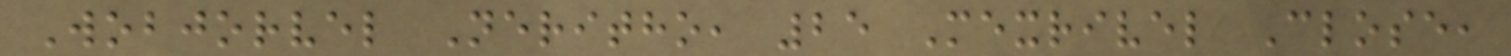Wobjorvel Neritho, 25 Mexrivel Close,
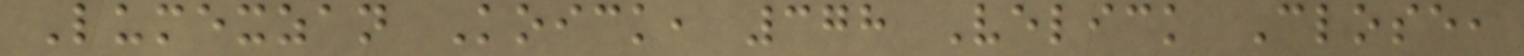Lumexzan Koick, 378 Velick Close,
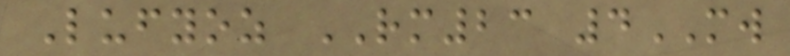Lufyoz RM23 4MW
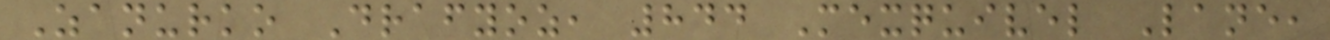Zanurko Drafyoz, 844 Mexquivel Lane,
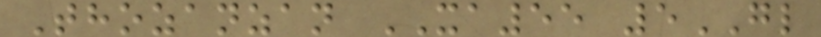Thozanzan XA55 5GL
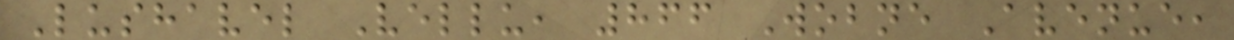Lushavel Vellu, 866 Wobne Avenue,
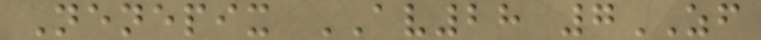Nenepix AV28 7ZF
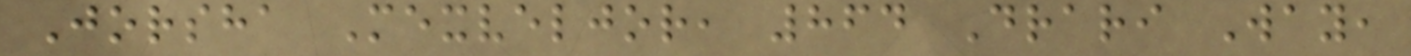Jorsha Mexveljor, 864 Drari Way,
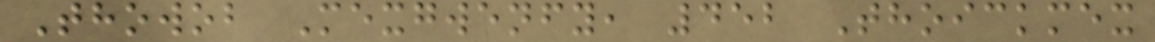Thowob Mexgwenfy, 452 Thoickmex
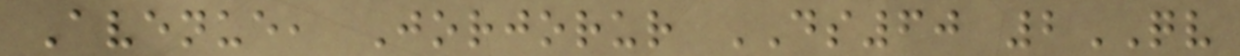Avenue, Jorjorur DS60 2QV
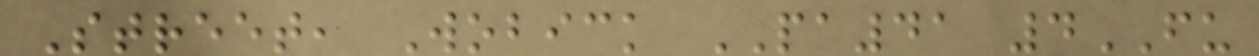Street, Wobick PA41 4FU
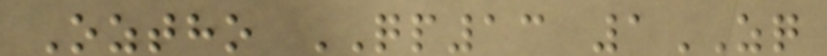Oztho QP13 1ZQ
